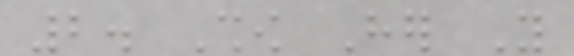2. Show Her You
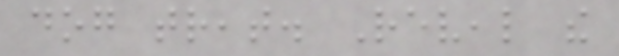dog treat. Reveal the
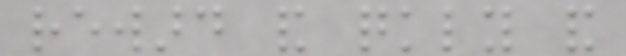reward and quickly and
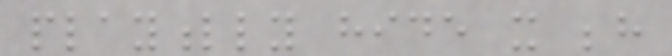playfully hide it behind
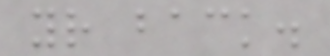your back.
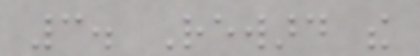3. Reward the
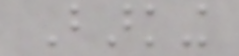Barking
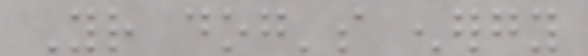Your dog's energy
